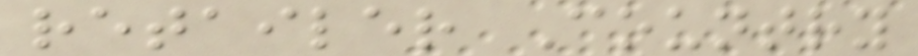retailer Country
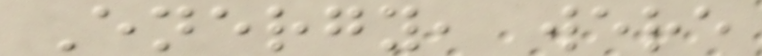Energy, were
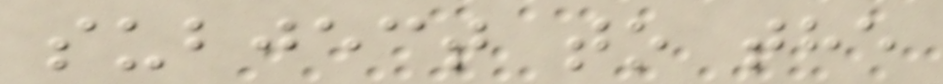subject to the
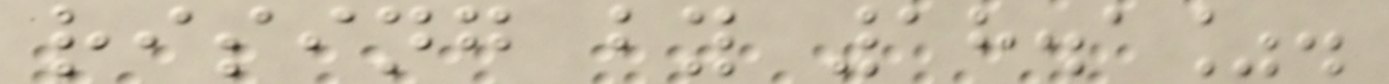rising by 18.1%.
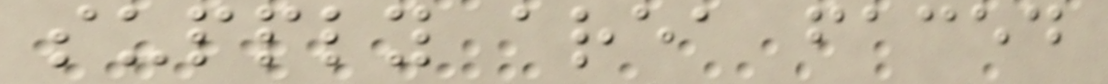supply area faced
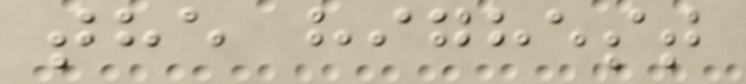the highest
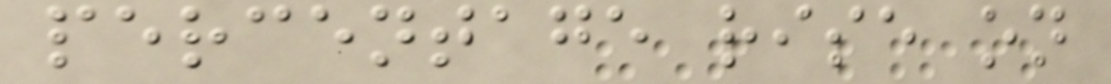percentage rise on
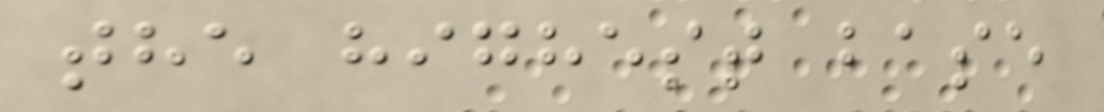the highest base
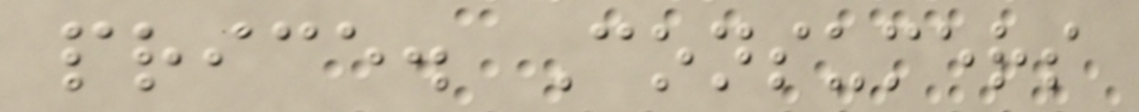price. Consumers
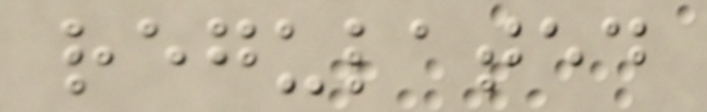regulated
